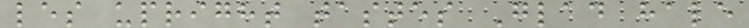les upright tastes Glad hale
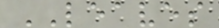LEAVES
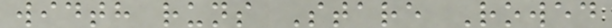width runs Stare Rowed
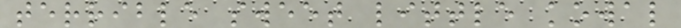terrible sweet little kowal
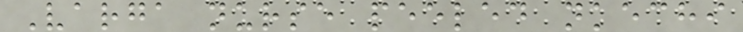Varga nurse peeled nkechi
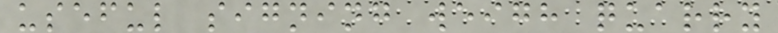useful signing weigh quarry
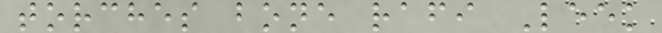torches bone rafi Leek
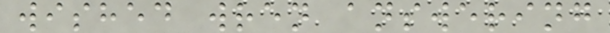wished wren answering
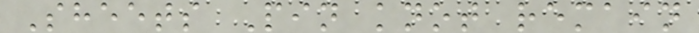Sheets Pin knot remain
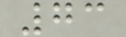73
